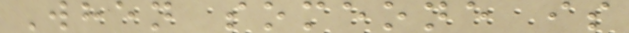When someone is
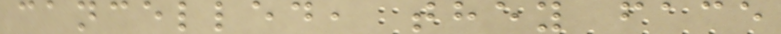cancelled, they face
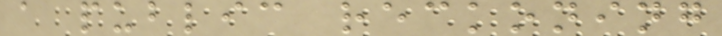a public reckoning
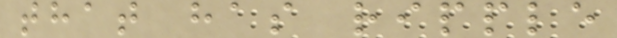that has ripple
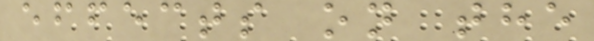effects on the
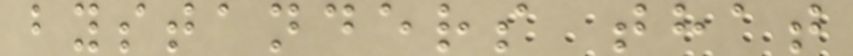bystanders that
